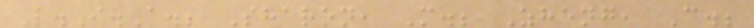L.I.A.; Sharon, M.; Zheng, C.;
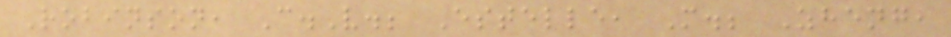Robinson, C.V.; Estelle, M.; Zheng,
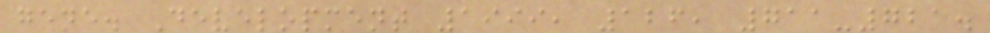gene. Development 1999, 126, 711-721.
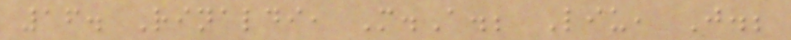16. Rinaldi, M.A.; Liu, J.;
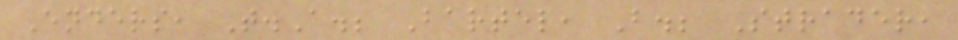Enders, T.A.; Bartel, B.; Strader,
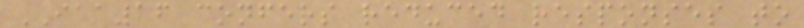IAA16 confers reduced responses to
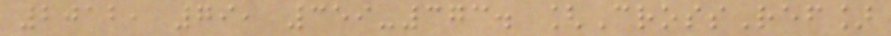2012, 79, 359-373. [CrossRef]
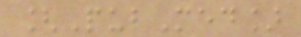[PubMed]
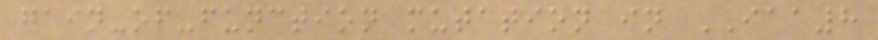gain-of-function mutation in IAA8
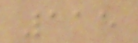115
